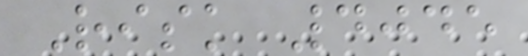Risk 4045
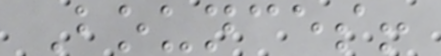Bounces!
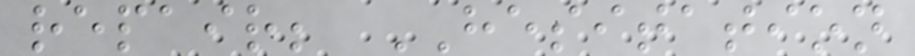repair; HESITATION
